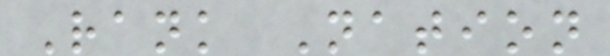Rank Nation
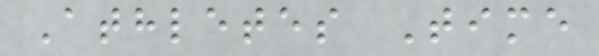Athletes Time
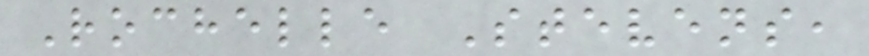Rochelle Stevens,
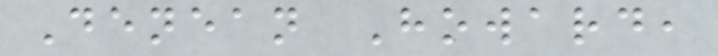Denean Howard,
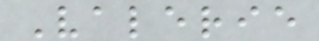Valerie
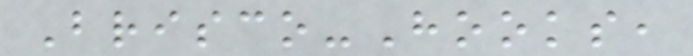Brisco-Hooks,
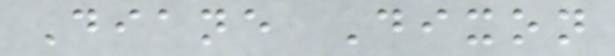Diane Dixon
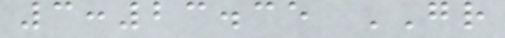3:23.35 GR
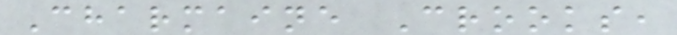Charmaine Crooks,
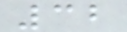32
